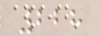228
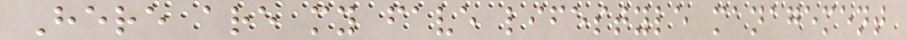Here are my fave lifestyle management
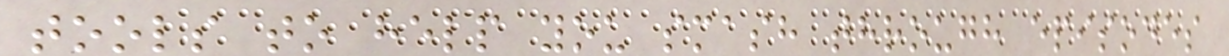tools to help you smash through episodes
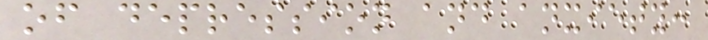of depression and anxiety:
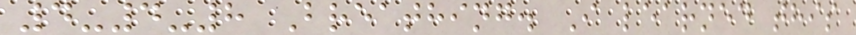4-4-8 Breathing. I learned this
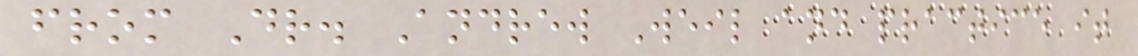from Dr. Andrew Weil and practice it
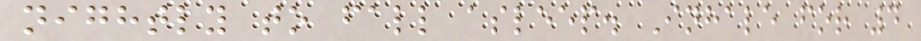nightly to fall asleep. Inhale for 4
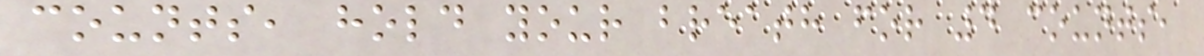counts, hold your breath for 4 counts,
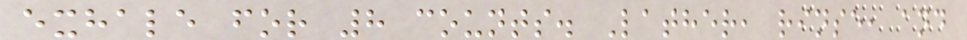exhale for 8 counts. Lather, rinse, and
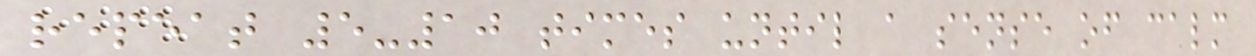repeat 5-10 times until a sense of calm
